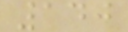140
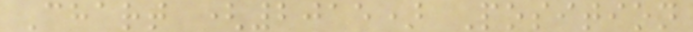Chart (2015) Position
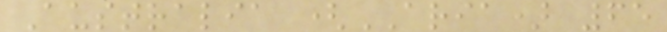Australia (ARIA) 65
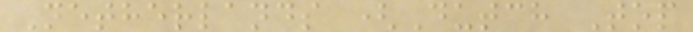Netherlands (Dutch Top
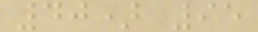40) 95
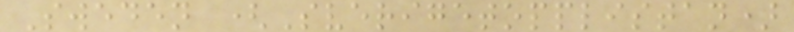Sweden (Sverigetopplistan)
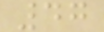47
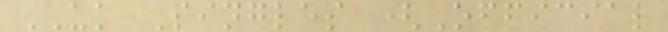UK Singles (Official
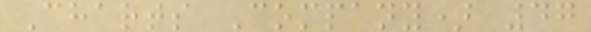Charts Company) 47
